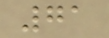71
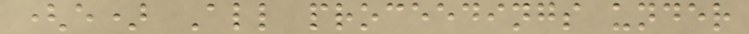(e) All proceedings under
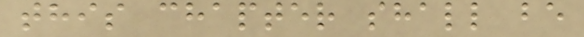this chapter shall be
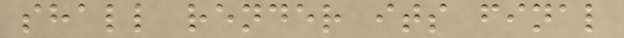shall render its final
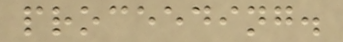proceeding.
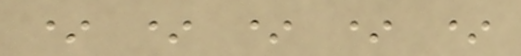* * * * *
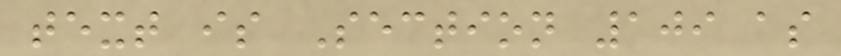text is Section 109 as
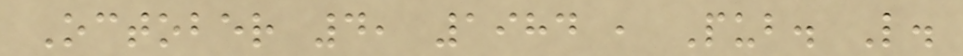October 4, 1984 , Pub. L.
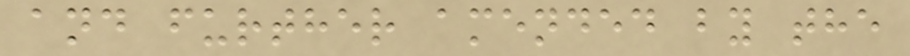and further amended by the
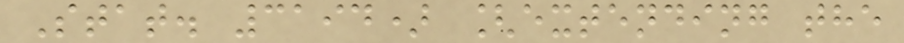Stat. 3194) [extending the
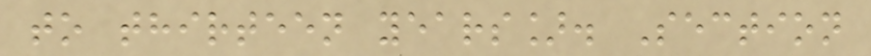to thirteen years]. Section
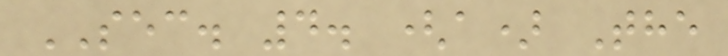SEC. 4. (a) The
